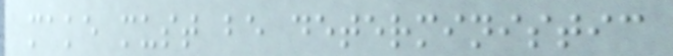make must be deterministic
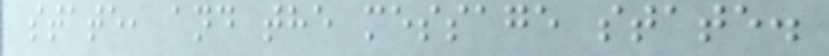state, and the message state.
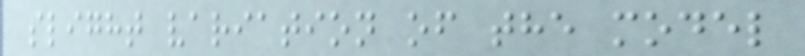slight variation of the model
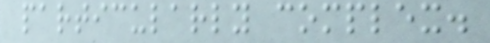particularly complex.
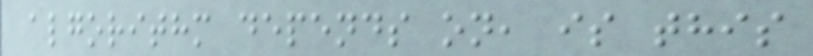algorithm depends on, is this
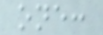one:
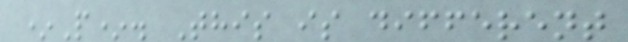*P*. This is different
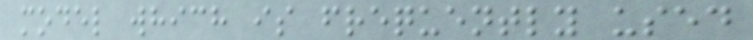model which is frequently used
